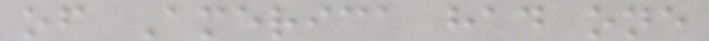of America had one
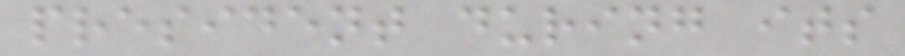president during its
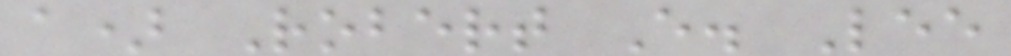a) Robert E. Lee
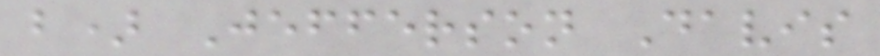b) Jefferson Davis
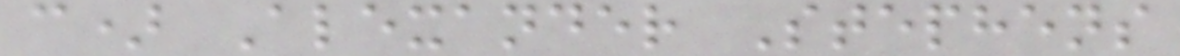c) Alexander Stephens
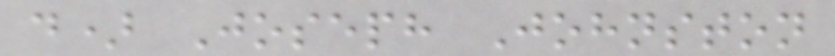d) Joseph Johnston
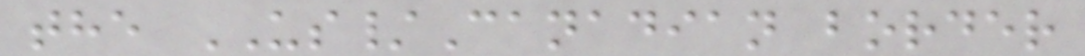the US/Canadian border
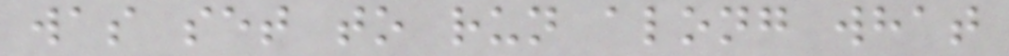was set to run along what
